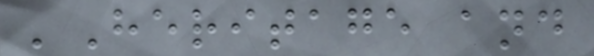'Heritage and
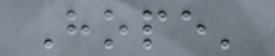Hope'
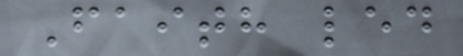Faith led
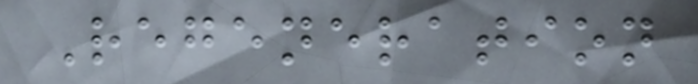Regeneration
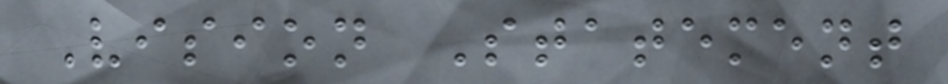Vision Statement
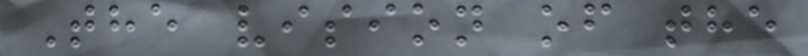The vision of the
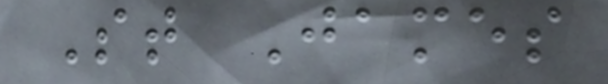St James
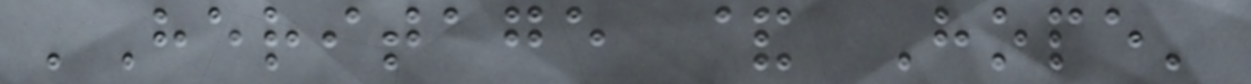'Heritage & Hope'
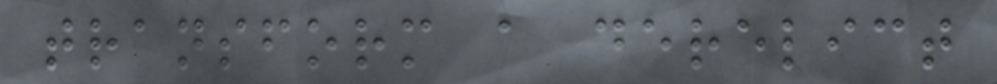transform a derelict
